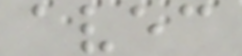avec
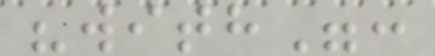"with":
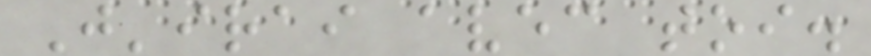J'irai avec toi.
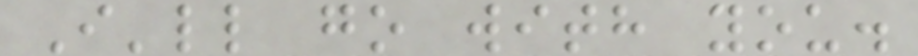I'll go with you.
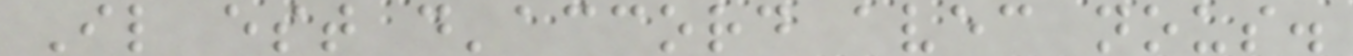Il est d'accord avec nous.
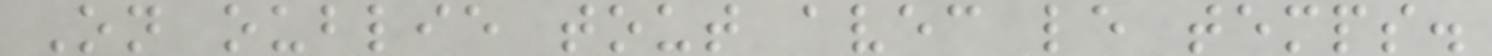On oublie tout avec le temps.
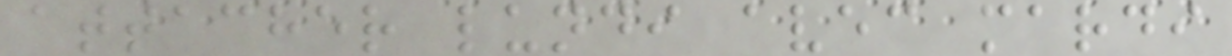attacher lundi avec mardi
